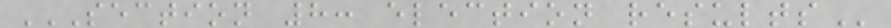SECTION 8: ELECTION RESULTS
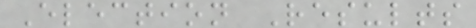Election Results
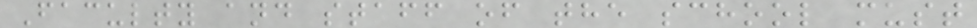Faculty and staff of the school must
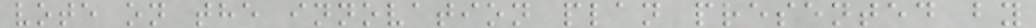vote on the innovation plan presented by
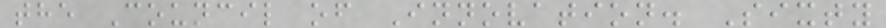the Council of Innovation. Sixty
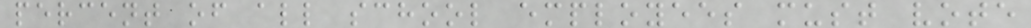percent of all school employees must vote
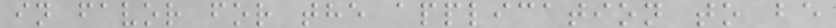in favor for the application to be
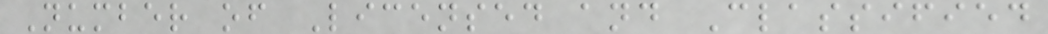Number of Licensed and Classified
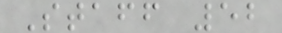Staff 52
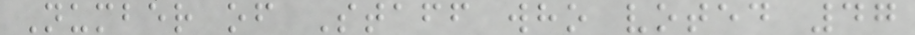Number of Staff who voted 47
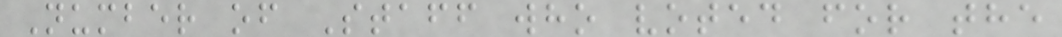Number of Staff who voted for the
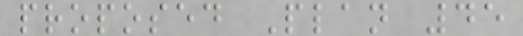proposed Plan 45
